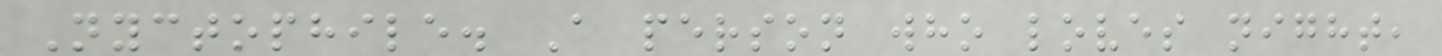Nyctophile. A person who loves night,
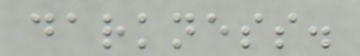darkness.
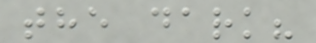the dark?
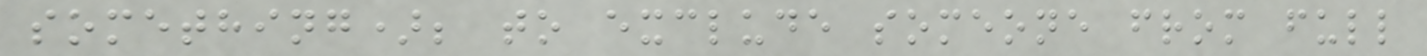something); to exclude someone from full
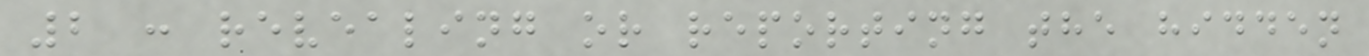2 : revealing or reporting the hidden
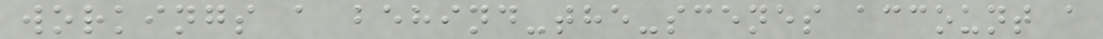workings a behind-the-scenes account a
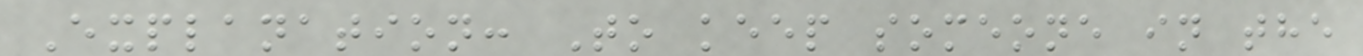Explanation: To keep someone in the
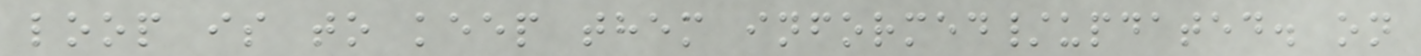loop is to keep them informed/updated. on
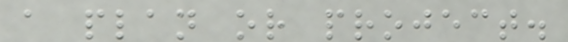a plan or project.
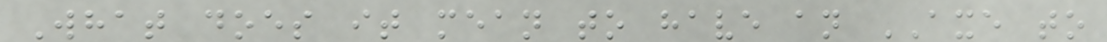What does it mean to have an AXE to
